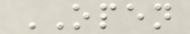OPEN
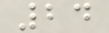24
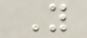Y
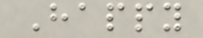Happy
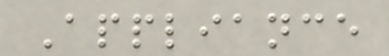Appliance
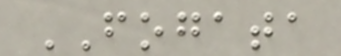FOGATA
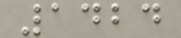1424
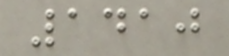1410
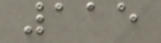115
